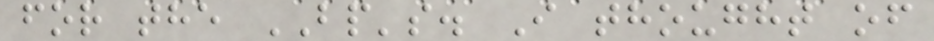for the BP's. I thought of
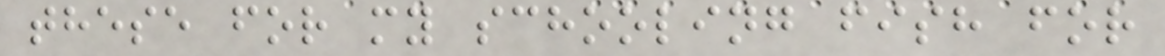these for my schooling fish for
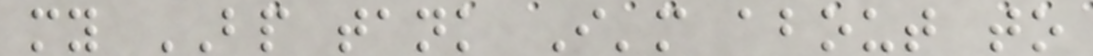my BP tank I'm about to
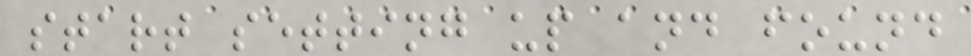start setting up and found
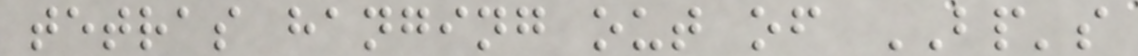tetras hanging out of BP's
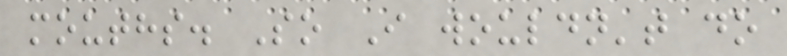mouths. So I wouldn't do
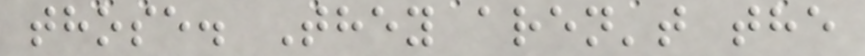those. They aren't the
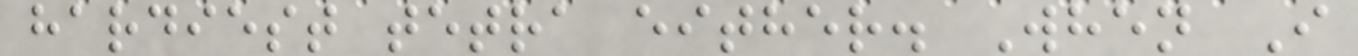hardiest tetra either. When I
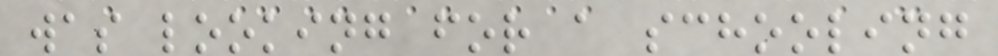was looking for a schooling
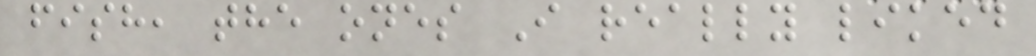fish, the ones I really liked
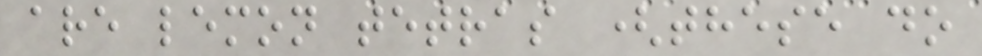are lemon tetras (these do
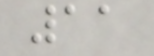11
